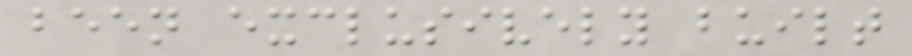been exclusively built
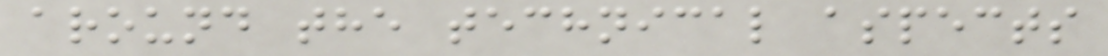around the technical aspects
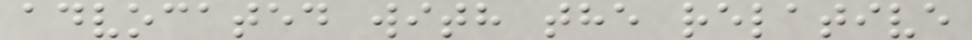advocated with the relative
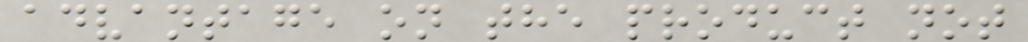advantage on the product not
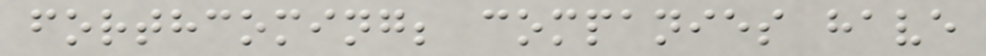forthcoming; companies have
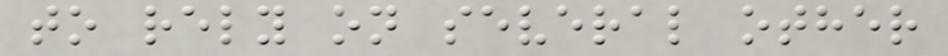to rely on several other
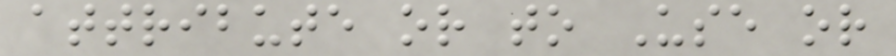attribute or to Use or
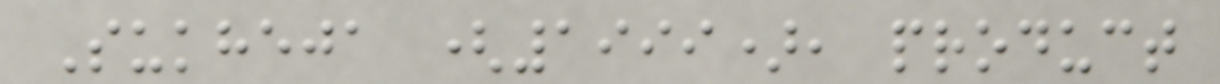Sukheja (1999), product
